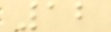12
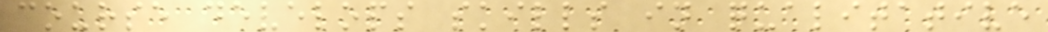course develops skills in qualitative
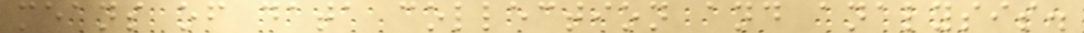means of data collection and analysis.
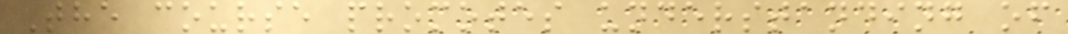The course promotes understanding of
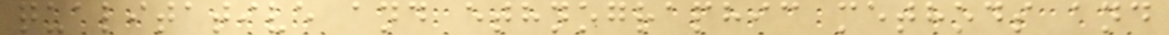qualitative and ethnographic methods and
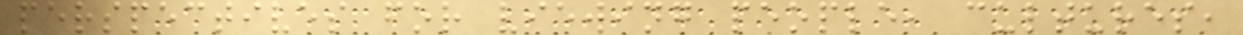perspectives for viewing people, cultures,
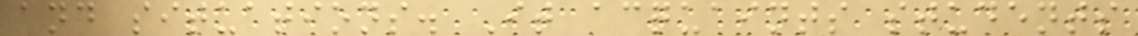and situations. It acquaints students
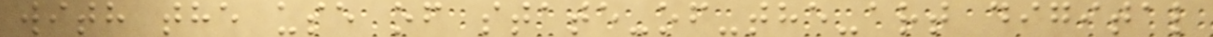with the use of state-of-the-art digital
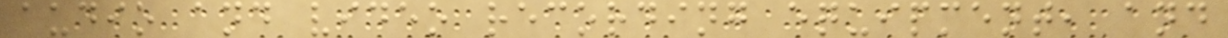audio and video recording equipment, and
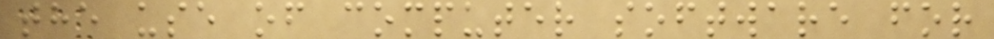the use of computer software for
